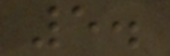5.
